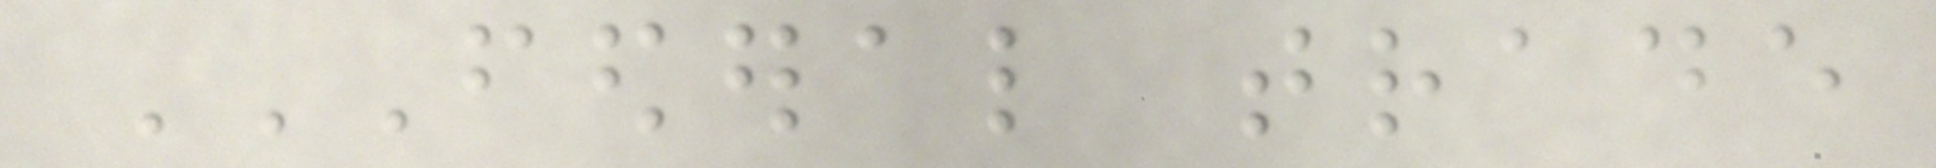FEDERAL TRADE
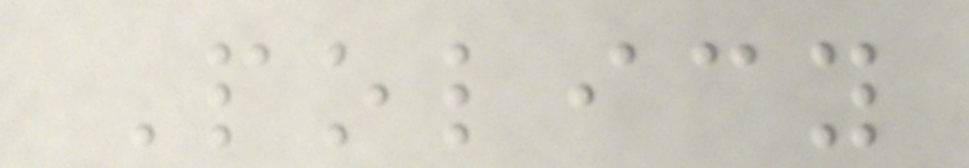Policy
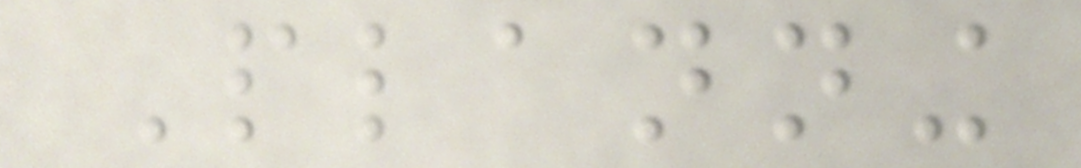Planning
